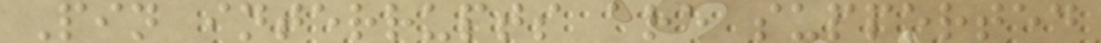Pin interrupts are supported
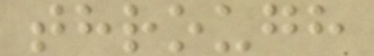through
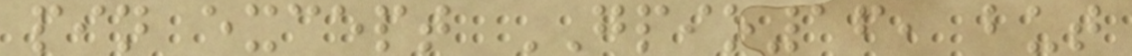pin except GPIO16, but
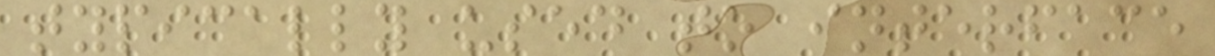typically used to interface
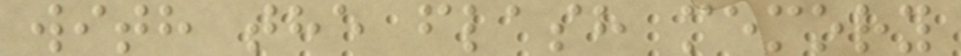with the flash memory
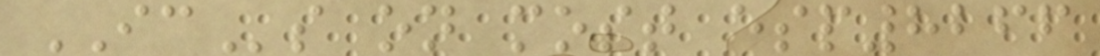ICs on most esp8266
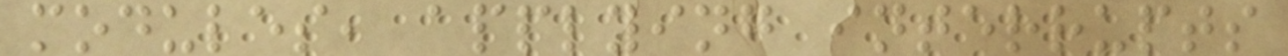modules, applying interrupts
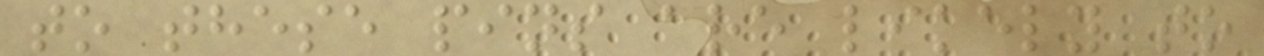to these pins are likely to
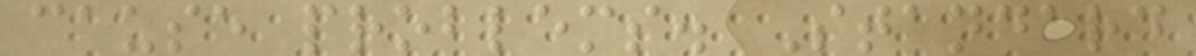cause problems. Standard
